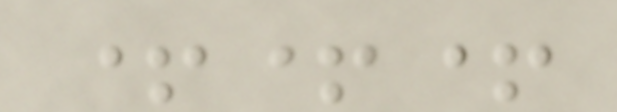+++
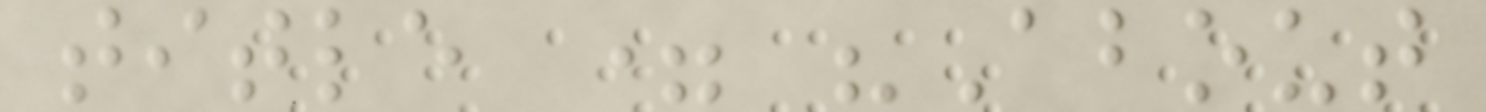title = "About
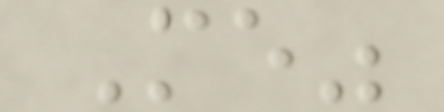Me"
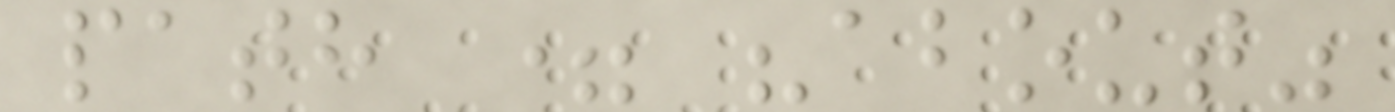path = "about"
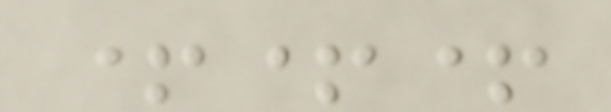+++
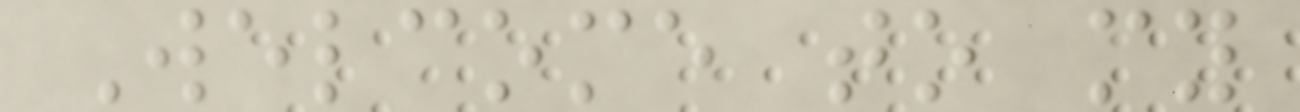Welcome to my
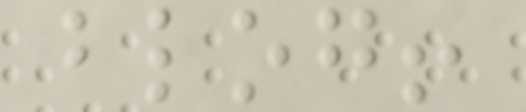blog!
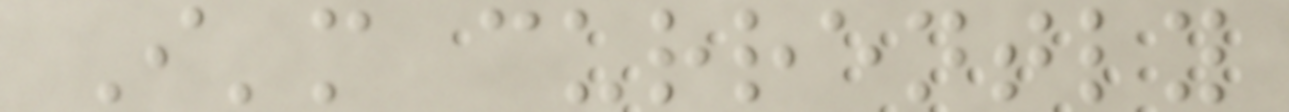I'm currently
